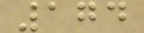174
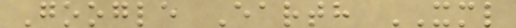Google Earth XML
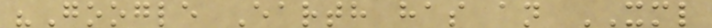"Google Earth has an XML
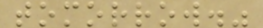tomorrow."
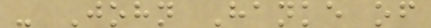- John Hanke of
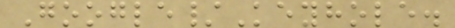Google/Keyhole.
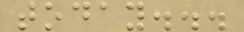today...
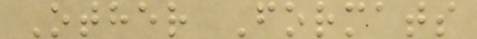Other Formats
